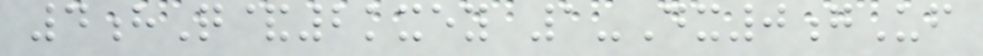4hQ&2kxey 1-Dx0gUf
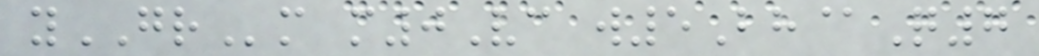yGRm m0Vc w5Bh@Q7
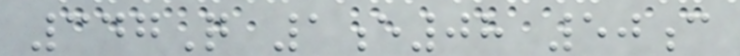347Q 1e08 50c
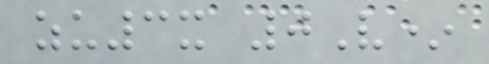zu3x 0V*
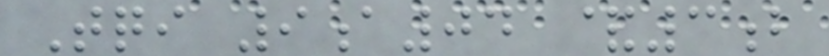Tqi 9a04 &3b
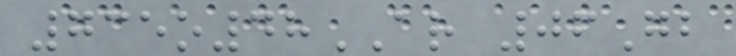735o48AR 06Gb
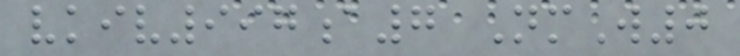vkiv997a7 NmW0
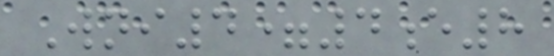Wni4=4e8
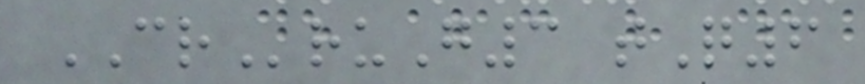CRruG3 tQ6
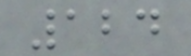124
